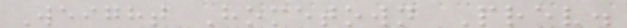Weight Hometown Prev.
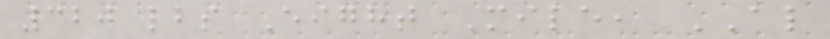320 lbs Eight Mile, AL
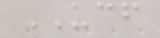UCF
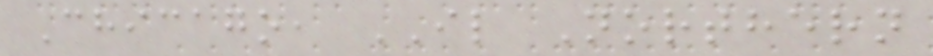Chicago, IL Northern
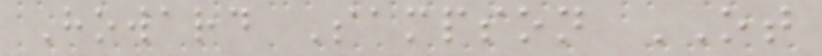Howard Sampson OT
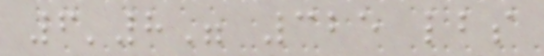6'8" 325 lbs
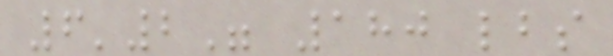6'2" 180 lbs
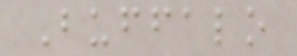Buffalo
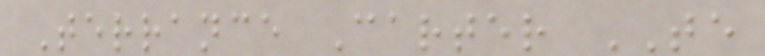Terrance Carter TE
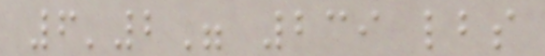6'2" 239 lbs
